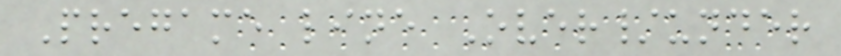Pregame line Over/under
